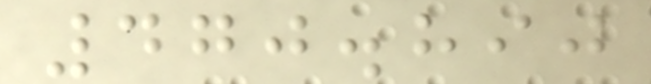470.890
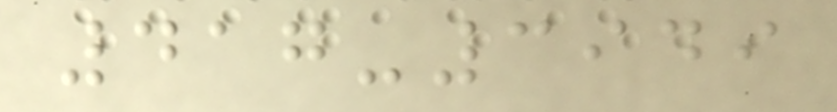417-3949
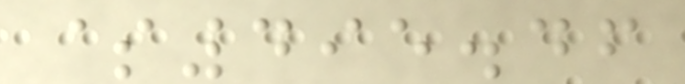$495.46
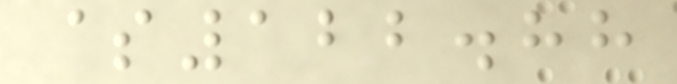$122.88
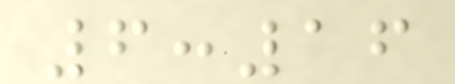6:16
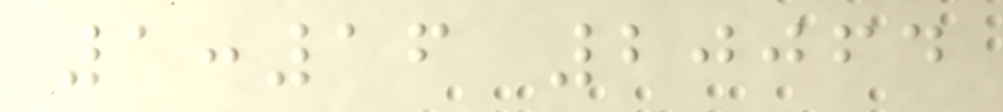1:16 20064
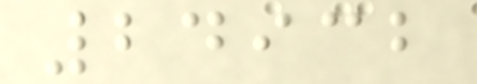24932
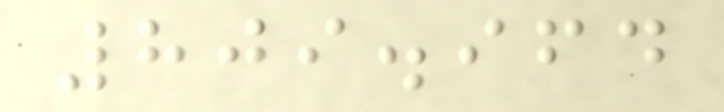809.964
